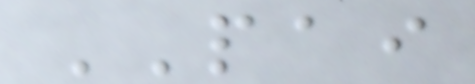PAI
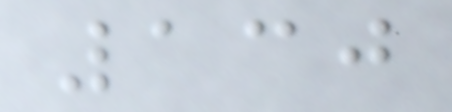130
